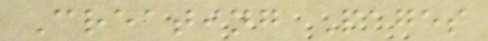Creating Pages
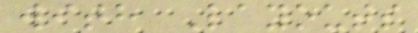with Layouts
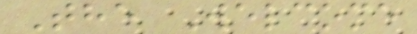The Welcome
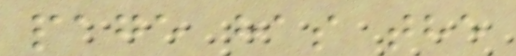page has the
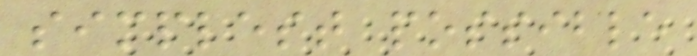simplest possible
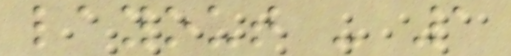layout - 1
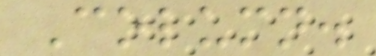Column.
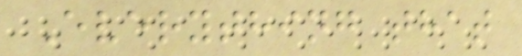Everything that
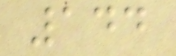144
